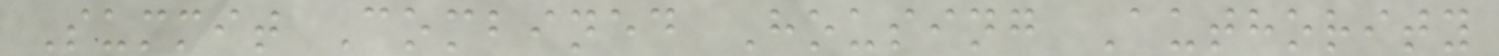Summit Combined Housing Authority
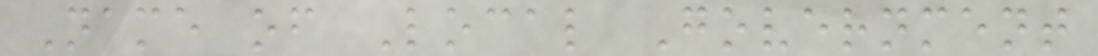Name of Local Government
